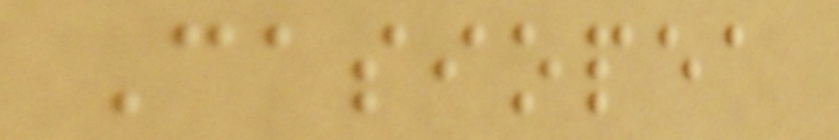Casiopea
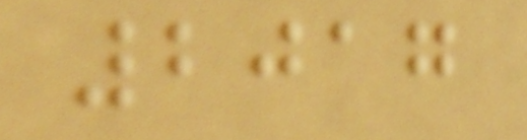2017
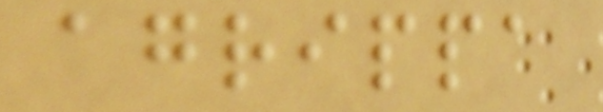agrippa
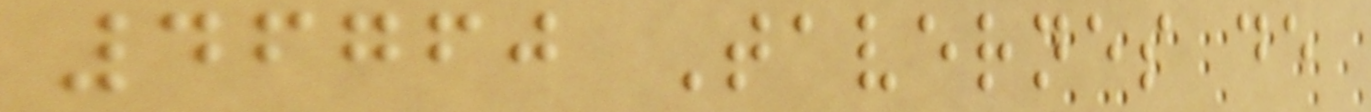46760 Tavernes de
